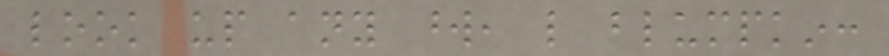look up any word, like blumpkin:
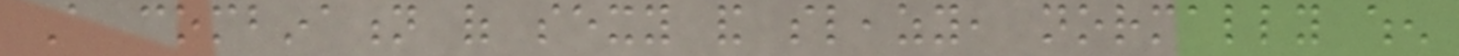A combination of sexy and sleazy, normally when
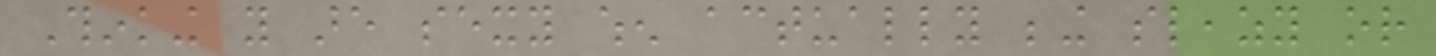Thinking you are sexy when actually being sleazy or
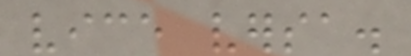vice versa.
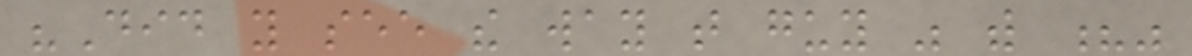"Did you see the way that guy was with ?"
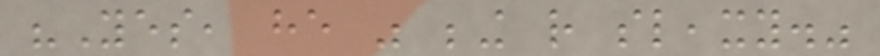"Yes, he was being rather sleaxy."
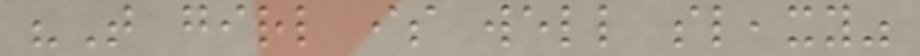"That girl is well sleaxy"
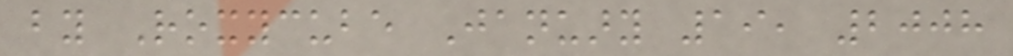by Roxycube January 19, 2008
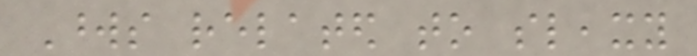Words related to sleaxy
